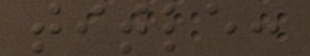title:
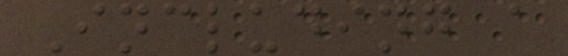Including a
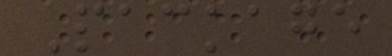Package
